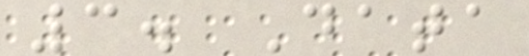3. Data
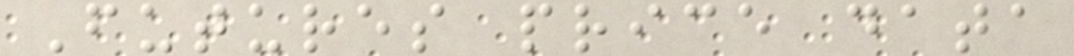Futures price data
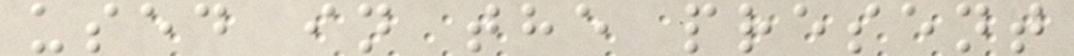used in the present
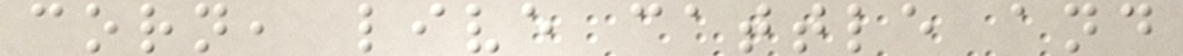corn, live cattle and
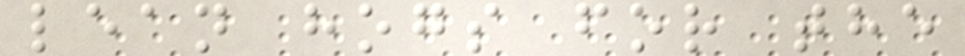lean hogs for the
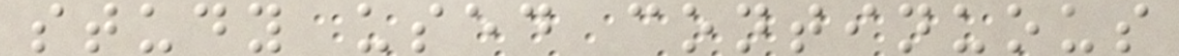study used continuous
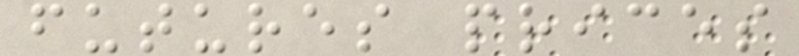futures prices
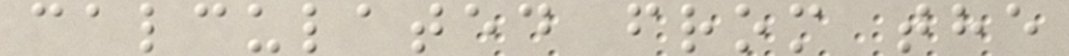calculated from the
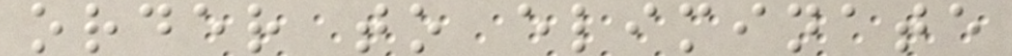order to eliminate
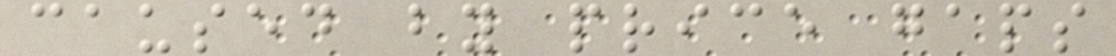caused by price gaps
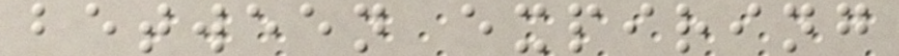between expiring
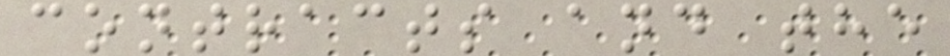contracts and the
